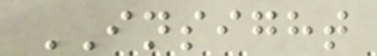INSIGHT
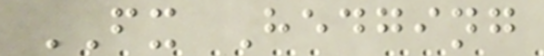FX Hedging
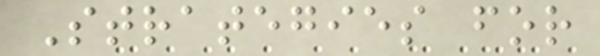Strategies for
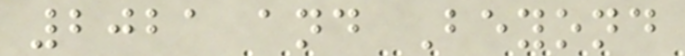2021 and Beyond
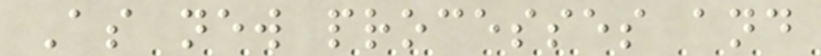As new processes and
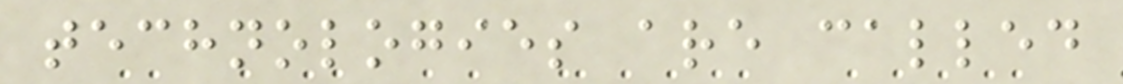technologies are called
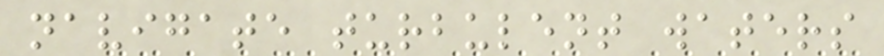navigate turbulent waters
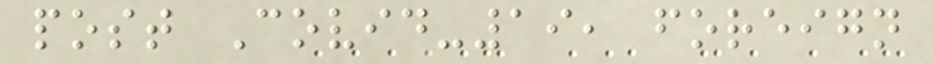post Covid-19, foreign
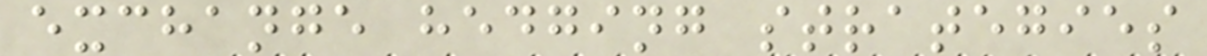exchange hedging strategies
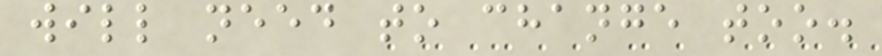will need to change too.
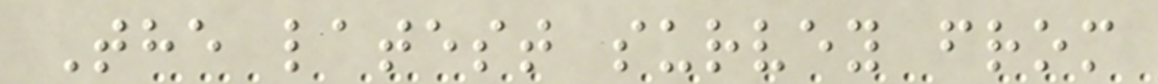The latest survey from
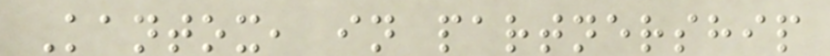Kantox, in partnership
